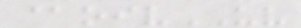@oivUV
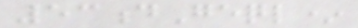53dGeql*
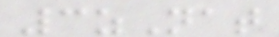3zNat
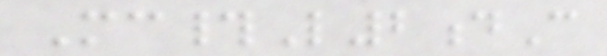Mc#L2dC
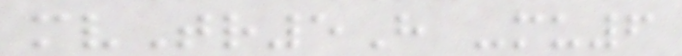mvTr5H -mu6
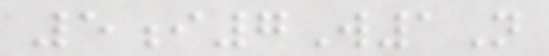5i7W1N
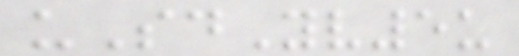uSdYv5u
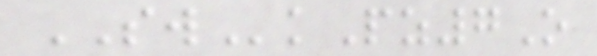SWkPz7O
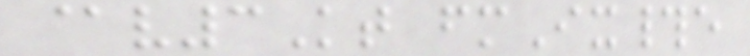@v3Kt fmIx#e
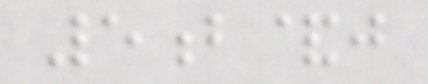5b&j
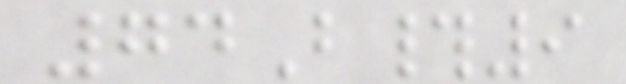74B#9
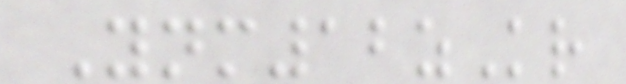Ynm12zKr
